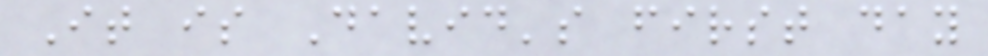It is David's first day
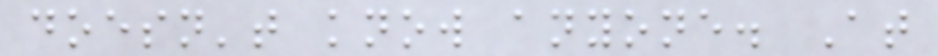doesn't know anyone. At
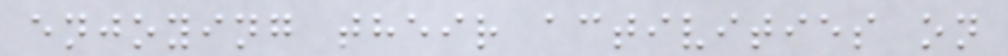enjoying their activities on
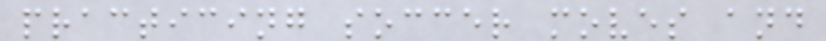practicing soccer moves and
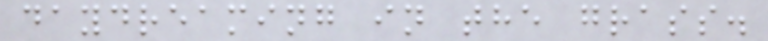daydreaming in the grass.
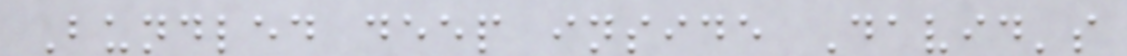Bundled deep inside David's
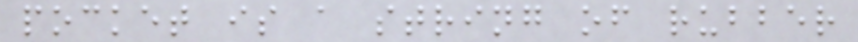pocket is a string of rubber
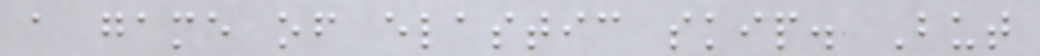a game of elastic skip. But
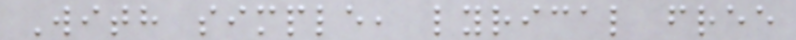With simple, lyrical free
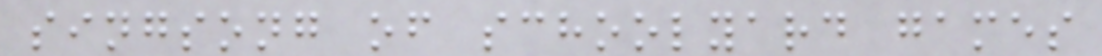singsong of schoolyard games
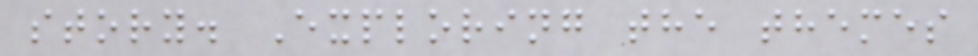story. Exploring the themes
